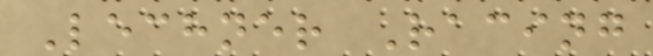Lechner Racing
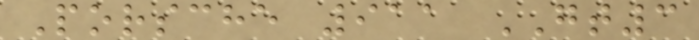Porsche 911 GT3
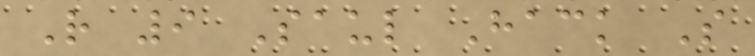R 9 Saul Hack S
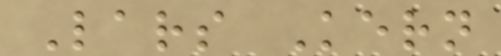Lars Kern
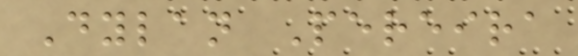Dylan Pereira
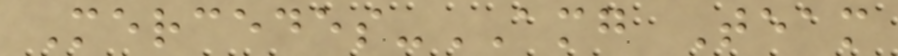Mercedes-AMG Team
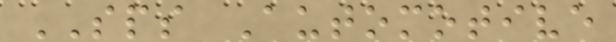SPS Automotive
